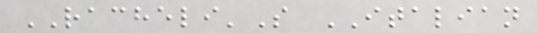RACHELI'S ITALIAN
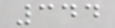344
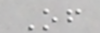Of
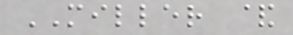MILLER &
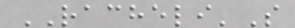RACHELI'S
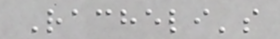Racheli's
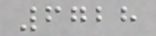6728
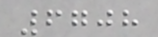6708
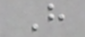H
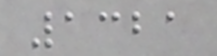1321
